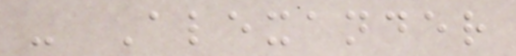- Alexander
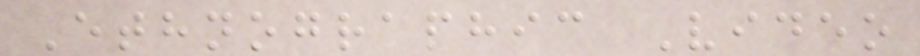Ethnographic Video
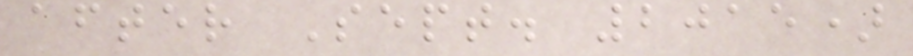after Sept. 2015)
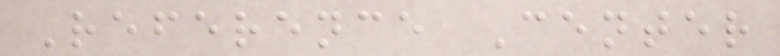Reference Center
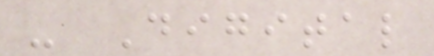- Digital
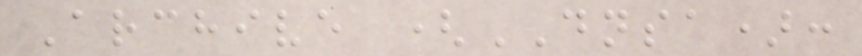Archive (DNSA):
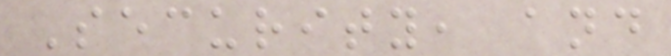Security, and
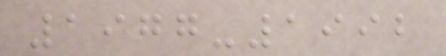1977-1992
